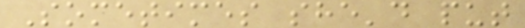Sometimes she'd put
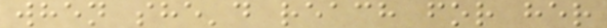when she'd reach for her
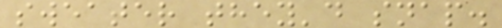sweater they'd snap.
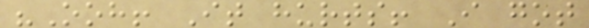"Ooh! It hurts! I got
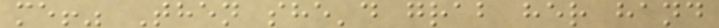me!" Then she'd grab her hand
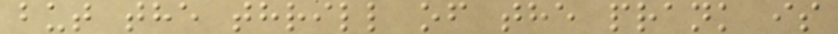but the thrill of the prank is
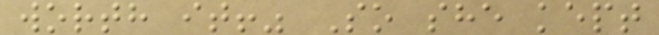worth it!" So she kept
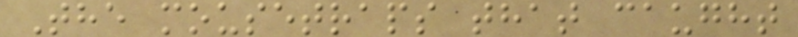The mousetraps that caught
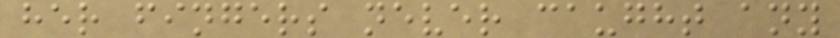her fingers never caught any
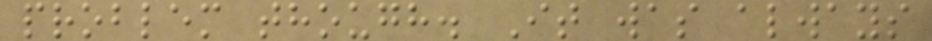problem though. It was always
